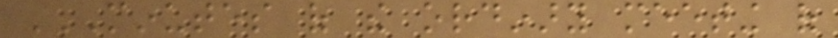MINUTES OF THE ORDINARY MEETING OF
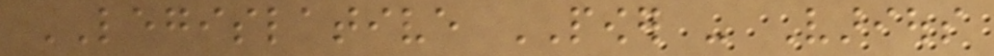LEGISLATIVE POWER - Various
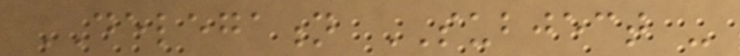DELEGATION SUBJECT -
